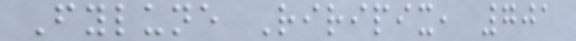Fylune Riripix, 701
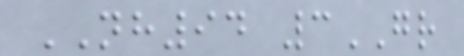NH94 3GR
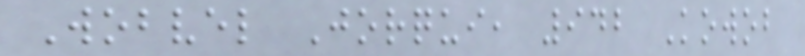Wobvel Jorqui, 942 Kowob
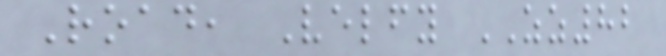Road, Velfy ZZ82
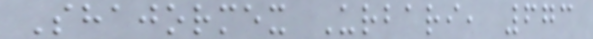Shajormex Urbari, 673
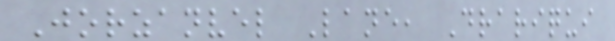Jorzanvel Lane, Drariqui
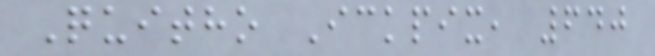Quitho Ickpix, 640
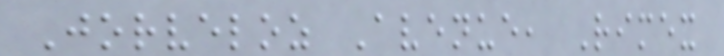Jorveloz Avenue, Rimex
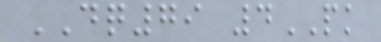DQ79 4PK
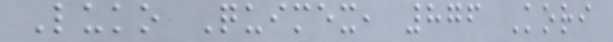Luko Quimex, 876 Kori
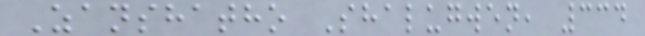Zanshatho Shalugwen, 334
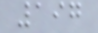197
